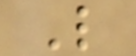L
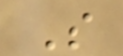S
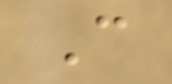C
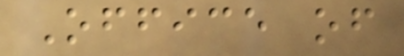Office of
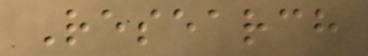Research
